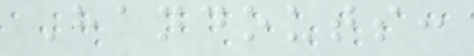Handouts:
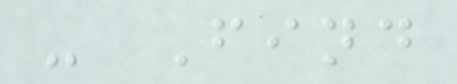- Find
